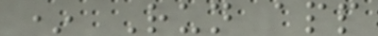* Run app
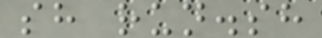sh run.sh
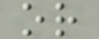or
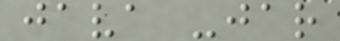java -jar
